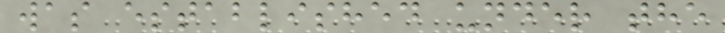was established under the
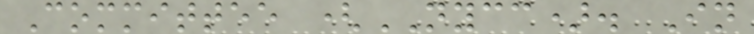Committee (NYCC). In
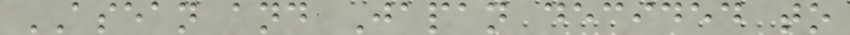ASEAN and Japan decided to
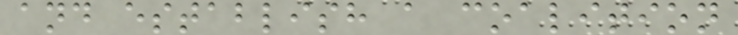and establish a coalition
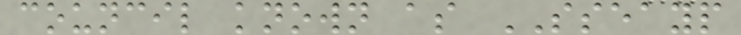council known as SSEAYP
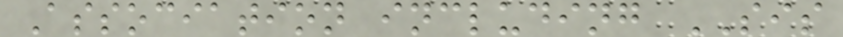Association including SIS
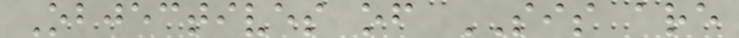Objectives of SIS are
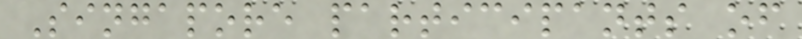Singapore participants of
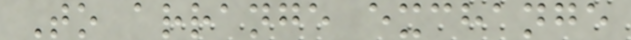To arrange exchange
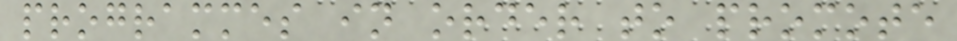programmes in order to promote
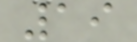19
